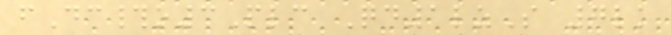fDc#o3Plc Qd1lzS 7lk
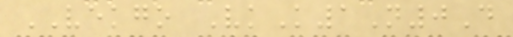VEKGO VkK1N0D
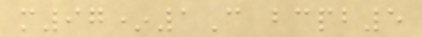m97*1C bcpb5
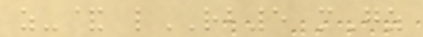z-& lRB5 mGz
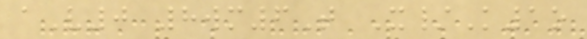aV0 8wm6T X/K1o
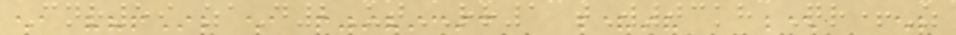Cnr59 zaD2UtRR1 tW03kh Qr+Z
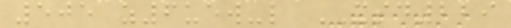505 z6uew-l XSD229
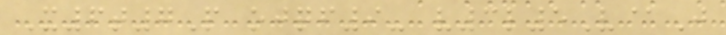X6t7P ojqf9- v3l5V@J
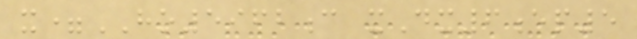x=HO5962c xDx6ep5
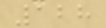128
